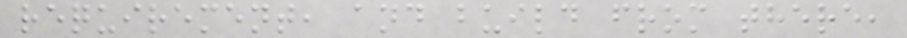requirement, and build from there,
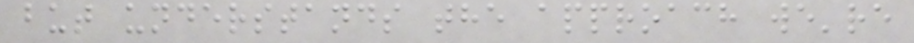but understands the approach we're
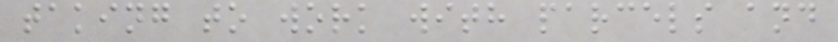taking to work with parcels and
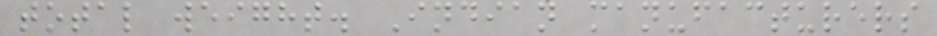total weight. Indian manufacturers
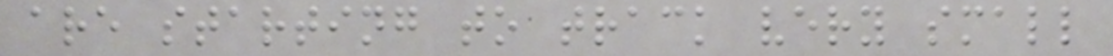are starting to track very small
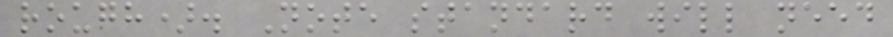rough). Note standard will need
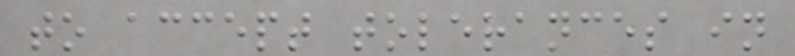to accept tolerances in
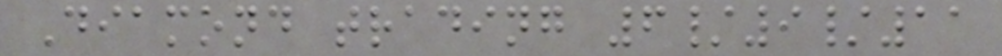Diamond trading 6/9/11
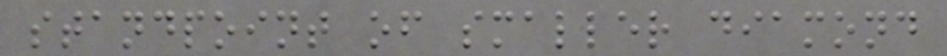standpoint of smaller diamond
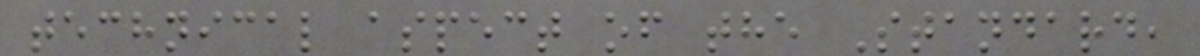technical aspect of the Standard,
